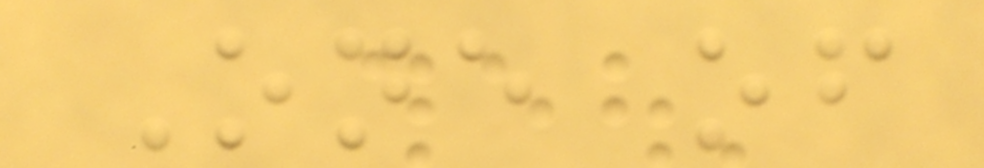One of
